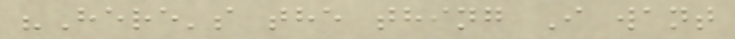"Here's the thing I want
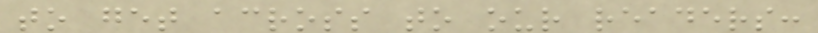to get across to our readers:
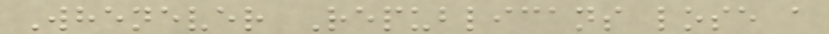Whenever Republicans lose a
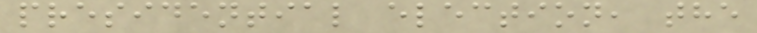presidential election, the
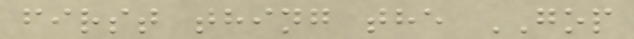first thing the GOP
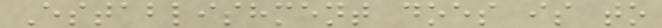Establishment does is to
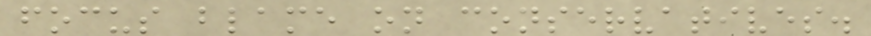focus blame on conservatives.
